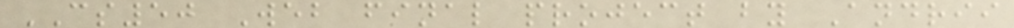CS50 Web final project by Andrii
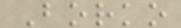Borko
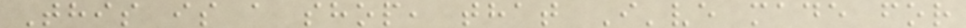This is a shop, that I've made for
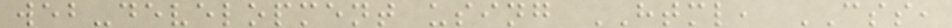web-development using HTML, CSS,
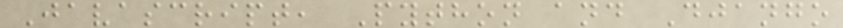Javascript, Python and Django
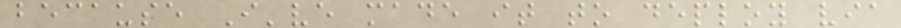because I've made it to deploy via
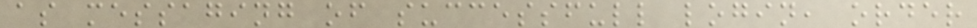as messaging of successfull login, order
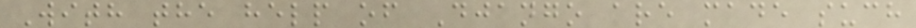With the help of Django are made such
